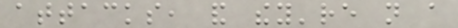attacks, and they're not a
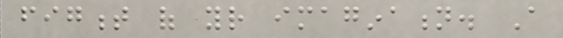figment of your imagination. A
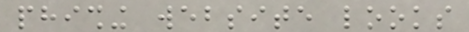phishing website looks
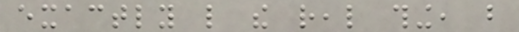exactly like the real thing, but
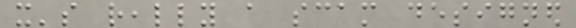it's really a scam designed
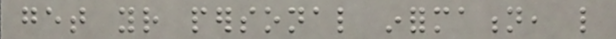get your personal information, like
